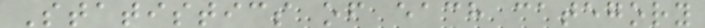Statistics of each category
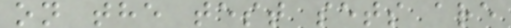on the test sets are
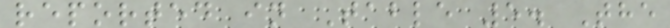reported in Table 5. The
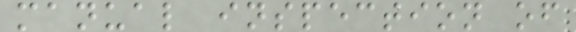manual inspection of
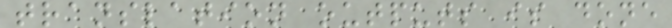translation outputs is done
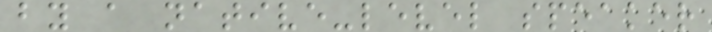by a native-level speaker
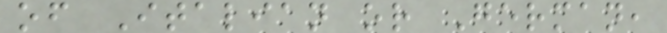of Italian or German,
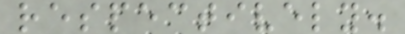respectively.
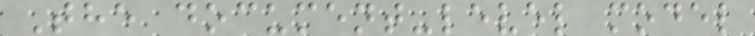The document-level model
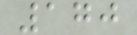170
